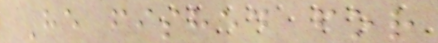He fished for
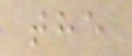the
